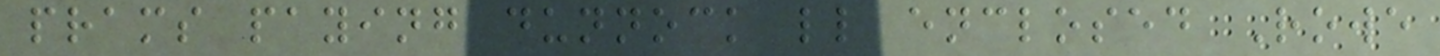prams paying dunnock ll enclosed Rowe
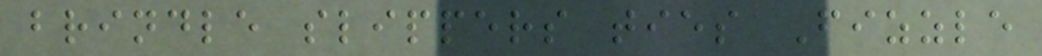brindle slippers ties Fizzle
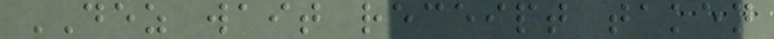DEZ wait receipt taken
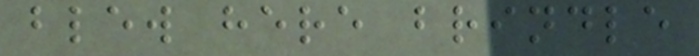blew here brindle
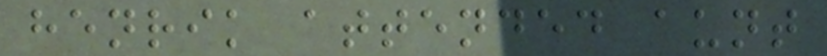henrik attended aunt
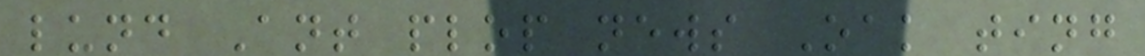lund Ant plop news Oak ting
